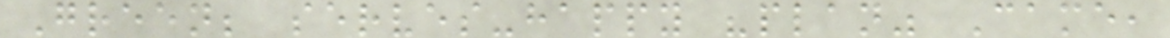Green; serves-happy "plan" Came,
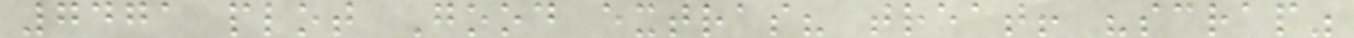7471 plot Good extras? treat! "scrap"
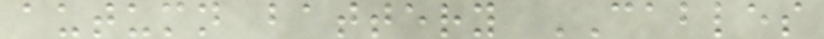autumn battery CABLES
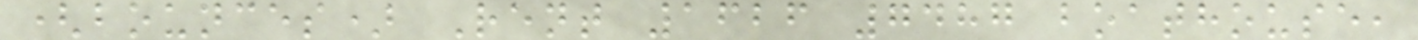(bounces) Rent 1626 7487 boathouse,
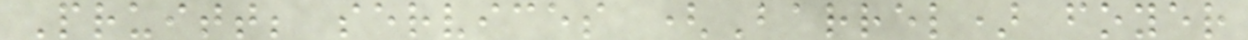Pruitt; services (Barrel) foyer
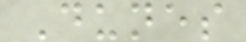Dunes
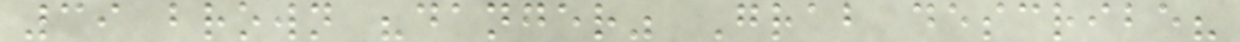39 brown "danger" Grab describe?
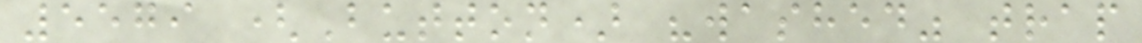5579 (Button) "washed" trap
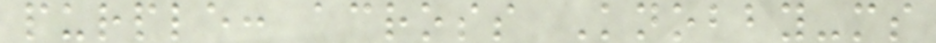purple: across Knobby-ms
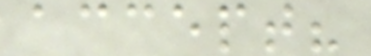accept?
